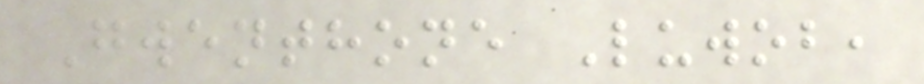Gwenthone Luwob,
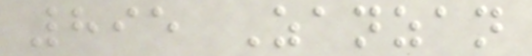895 Zanzan
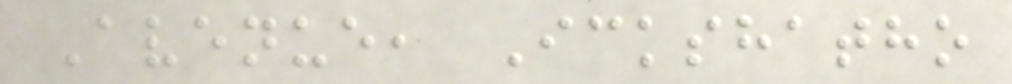Avenue, Ickshatho
